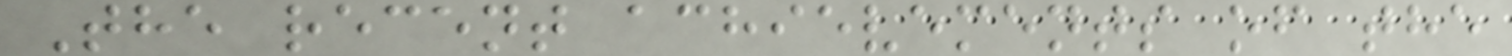The recent achievements of the
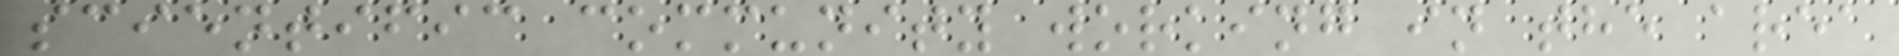scientific community working in the area
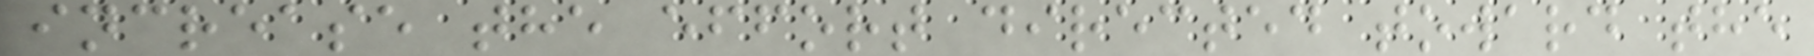increase the effort directed toward the
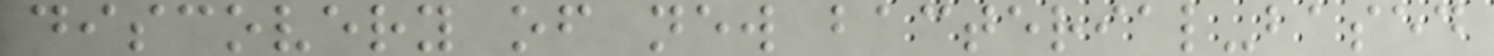discovery of new bacterial-based
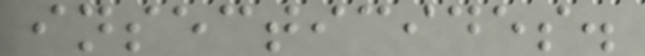insecticides.
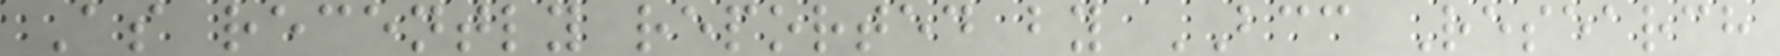As recently reported by BCC Research
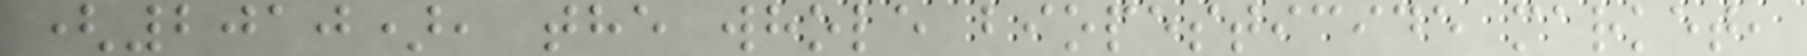(2010), the whole biopesticide market,
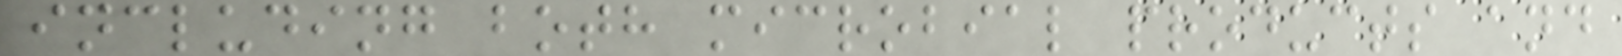including both microbial products and
